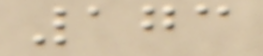173
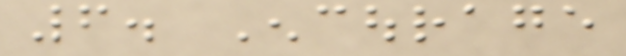6. Encourage
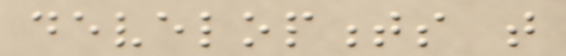developments that
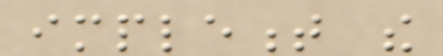implement the
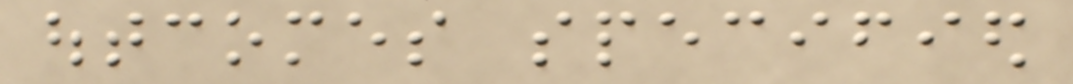outcomes specified
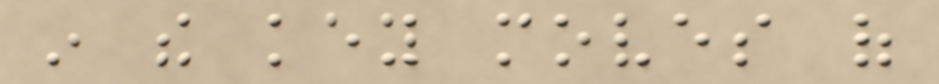in the key moves of
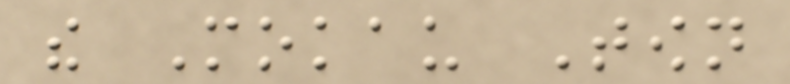the Mokau Town
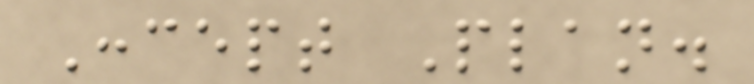Concept Plan.
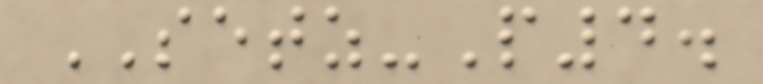SETZ-P4.
